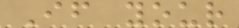If your
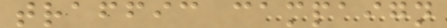traffic campaign
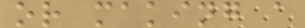or making a
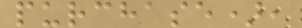purchase),
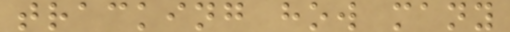tracking how many
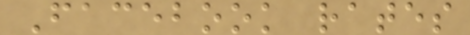Facebook rates
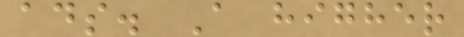ads. A higher
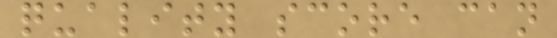quality score can
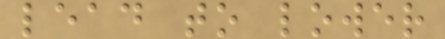lead to lower
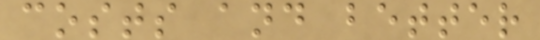costs and better
